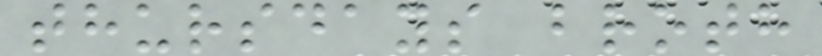thursdays broth
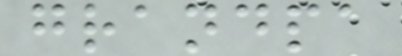grandpa
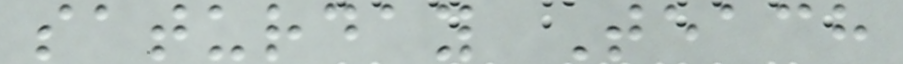saturday Teach
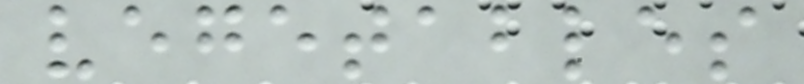vegetables
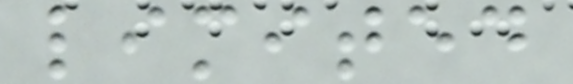limited
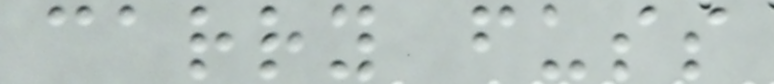carry fuss
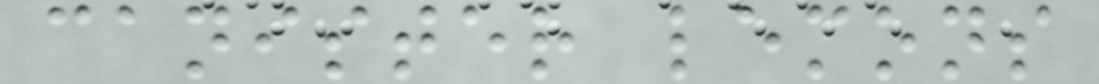canister lemons
